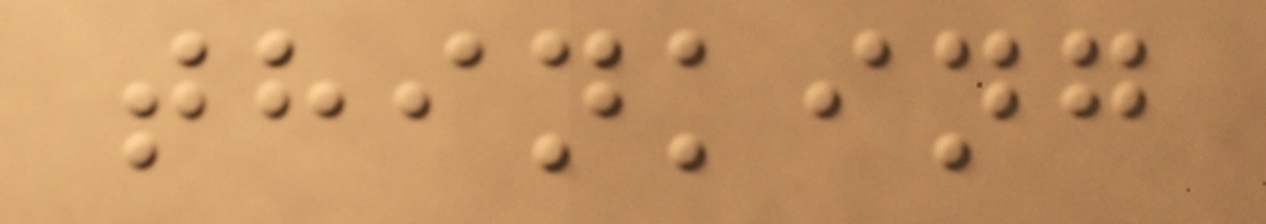thinking
